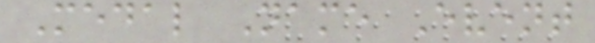Medal Name Event
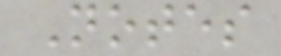Notes
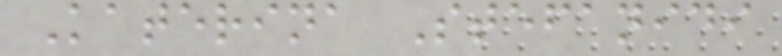Katerina Stefanidi
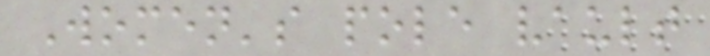Women's pole vault
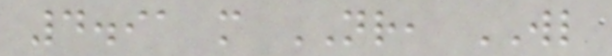4.91 m NR, WL
